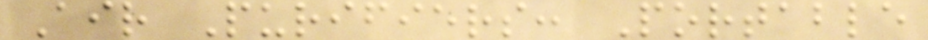Air Purifiers: Portable
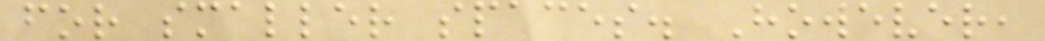for smaller spaces. However,
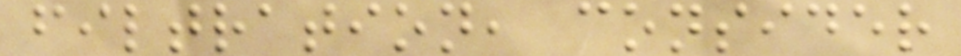filtration, consider
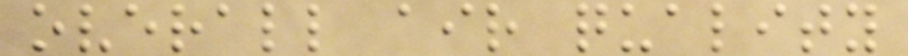overall air quality
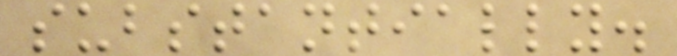substantially.
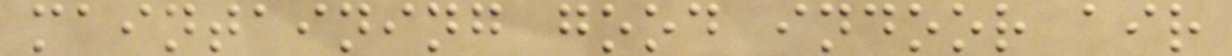maintaining good indoor air
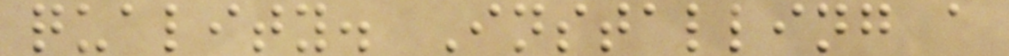quality. Installing a
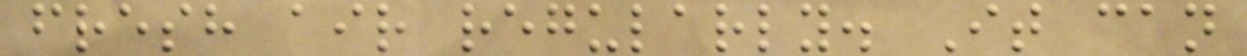fresh air regularly. It can
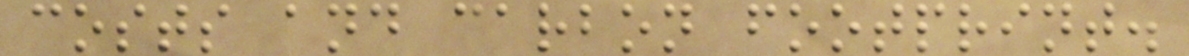costs and carbon footprint.
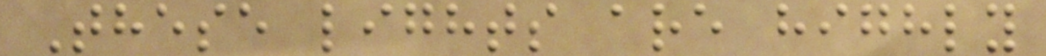These lights are highly
